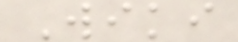Wiki
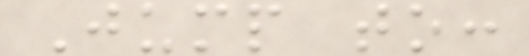Jump to:
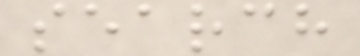search
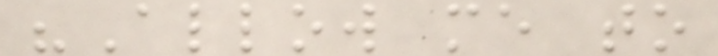"Allow me to
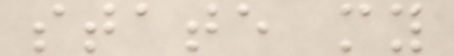state my
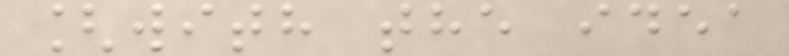[with the idea
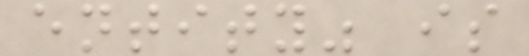entity" is
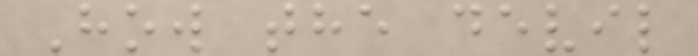How the devil
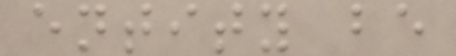entity be
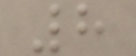8
